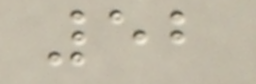52
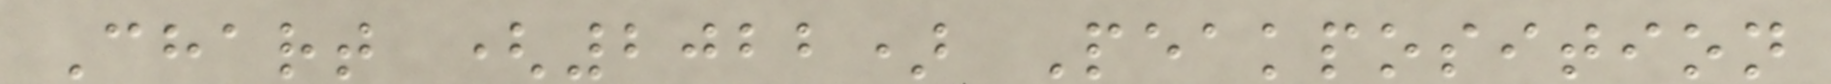Chart (2022) Peakposition
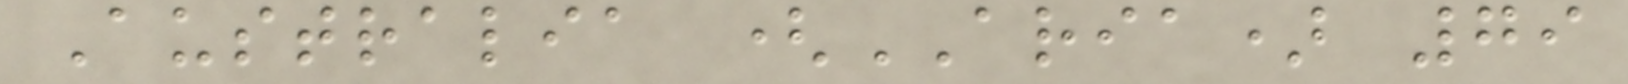Australia (ARIA) 79
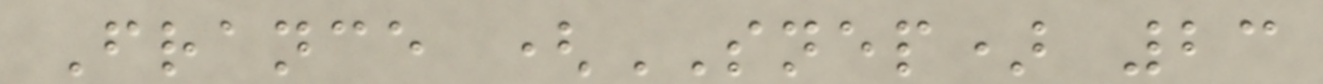France (SNEP) 23
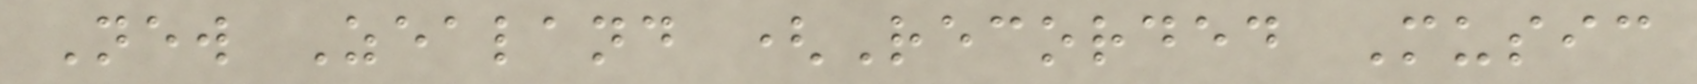New Zealand (Recorded Music
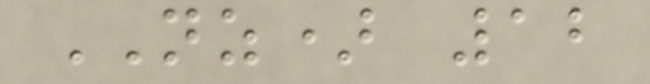NZ) 12
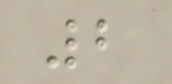2
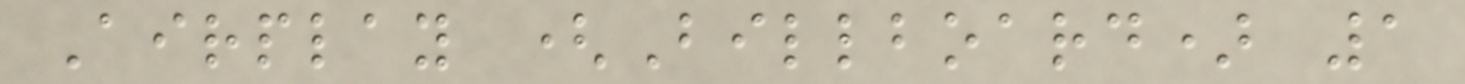Airplay (Billboard) 1
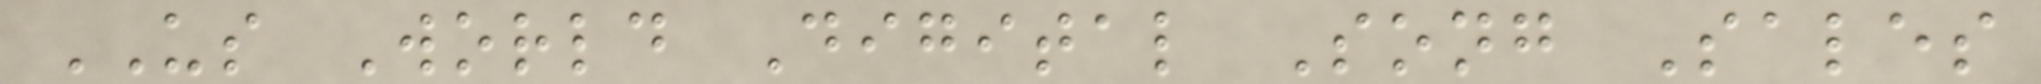US World Digital Song Sales
